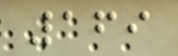169
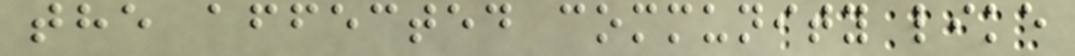the affected community like
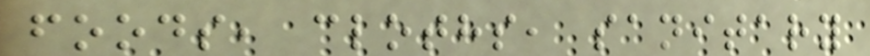foods, cloths, sanitary
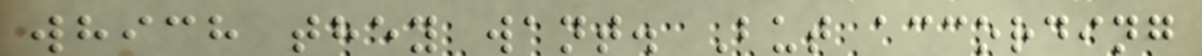which they want. But according
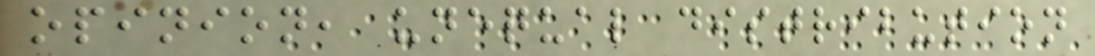opinion, unequal distribution
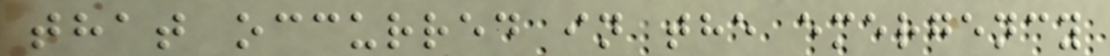that occurred in the emergency
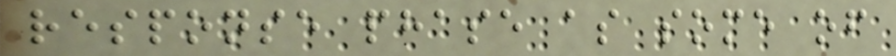response phase as some of
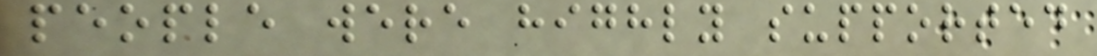people were highly supported
